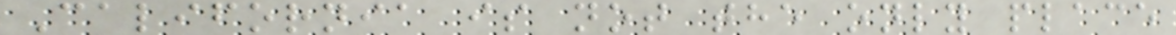California is not the only place
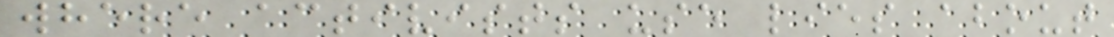where activists use lies about
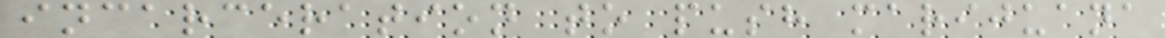incarceration to push marijuana
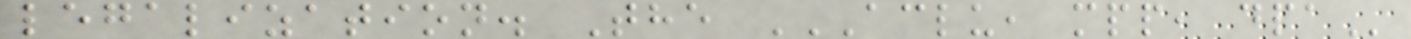legalization. The ACLU, MPP, DPA
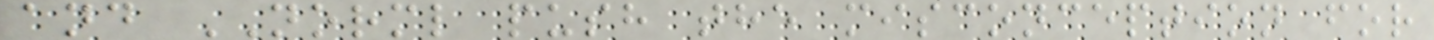and NORML push the misconception for
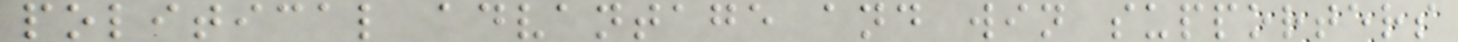political advantage and win supporters
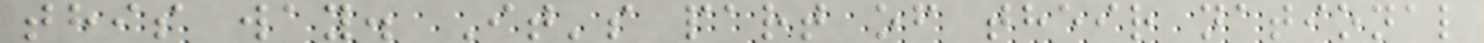this way. It's part of their national
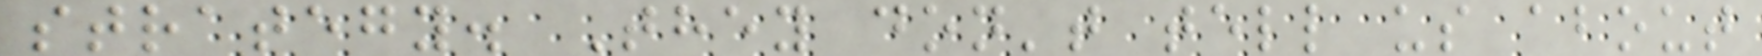strategy. They don't tell us about
